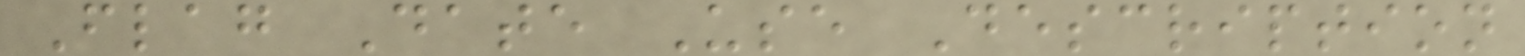Flag Date Use Description
